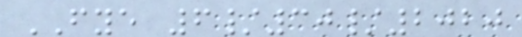FYE 6/30/2020
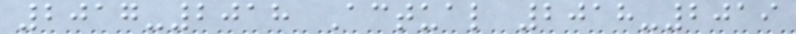2017-2018 Actual 2018-2019
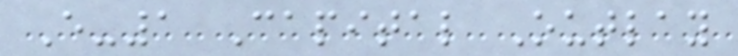E-1 Capital Outlay
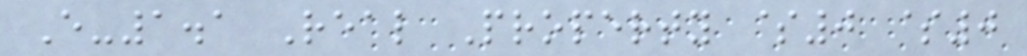E-1.1 Real Property $0 $0
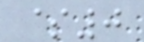$0
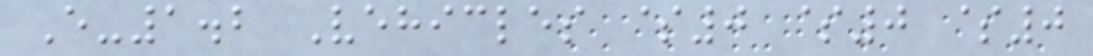E-1.2 Vehicles $0 $0 $0
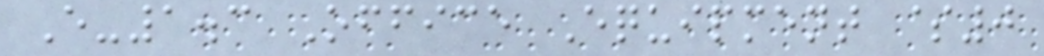E-1.3 Office Equipment $0
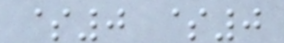$0 $0
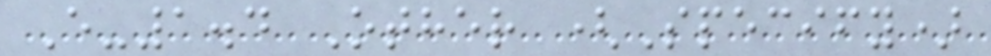E-1.4 Other (Specify)
